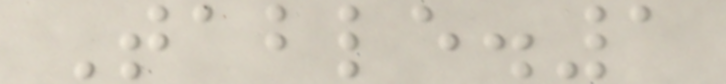Table.1
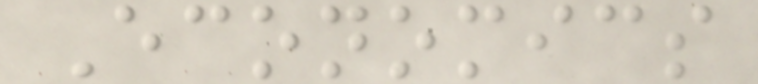Economics
